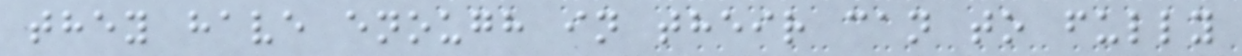they have enough in their can to fully
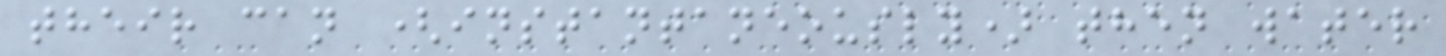their can (instantaneously) then water
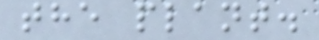the plant.
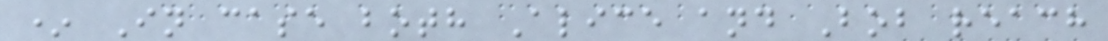* In case both Alice and Bob reach
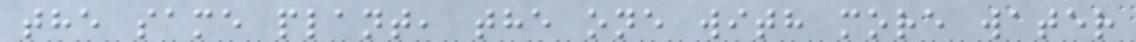the same plant, the one with more water
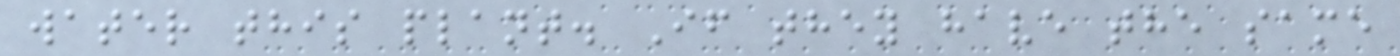water this plant. If they have the same
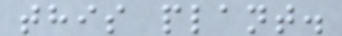this plant.
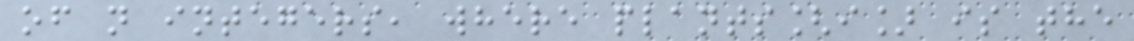of n integers, where plants[i] is the
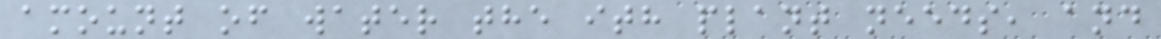amount of water the ith plant needs, and
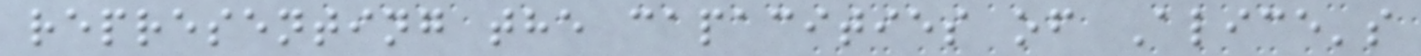representing the capacities of Alice's
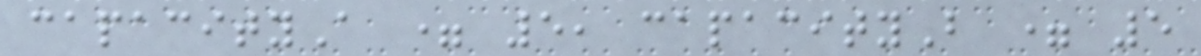capacityA = 5, capacityB = 5
